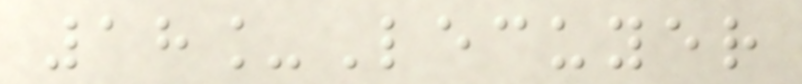18_Lecuyer
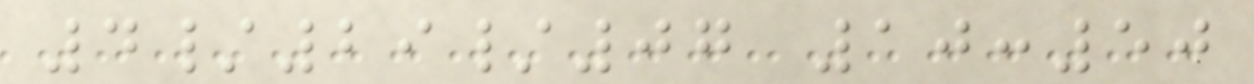4/29/07 10:50
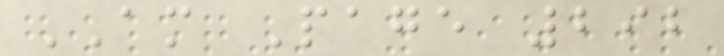AM Page 292
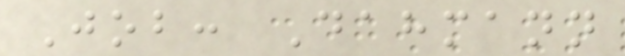Job: Dahmann
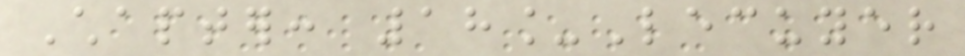Chapter: 18_Lecuyer
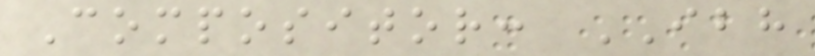Compositor: IBH
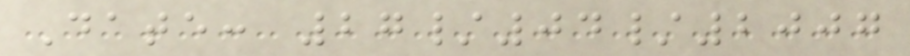Date: 27/04/2007
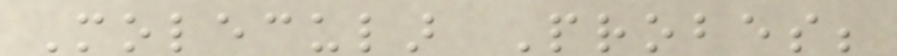Molecular Probes;
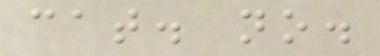cat. no.
